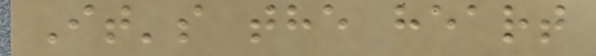It's the heart
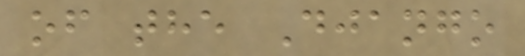of the Django
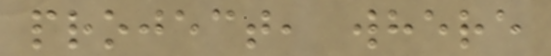project, where
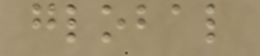global
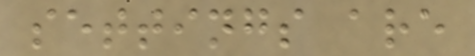settings are
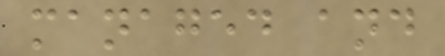managed and
